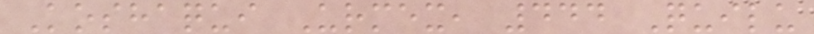Koshaqui Urmex, 444 Quilu
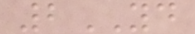2YD
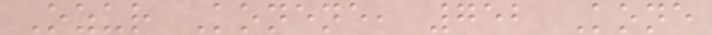Ozur Konene, 752 Kone
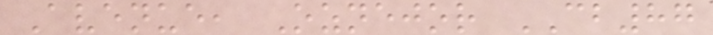Avenue, Oznejor CB87
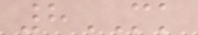8MK
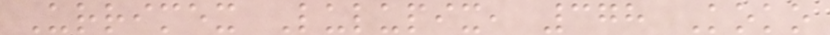Urrimex Lulupix, 378 Koko
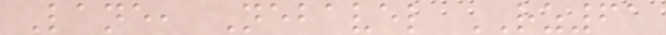Lane, Nebavel RZ61
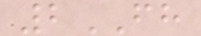2FH
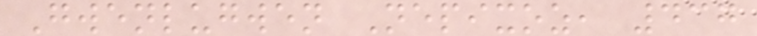Gwenlugwen Nepixoz, 437
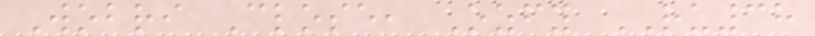Wobri Close, Ozfy RU38
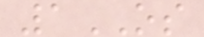1OS
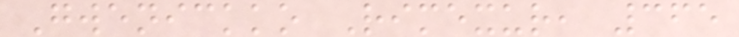Gwenickko Rimexur, 365
